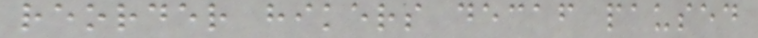reorder hikers decaf paused
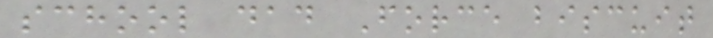school dad Force biscuit
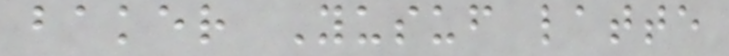baker Yusuf latte
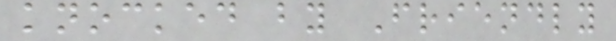knocked by Friendly
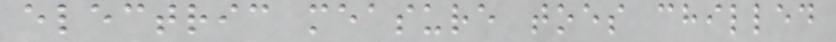electric measure toes chilled
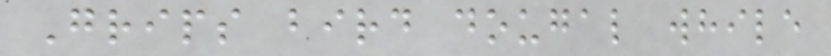Grips bird dougal while
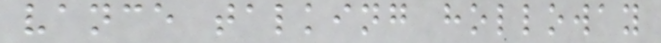vance talking holloway
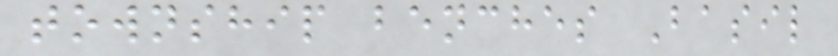township benches Basil
